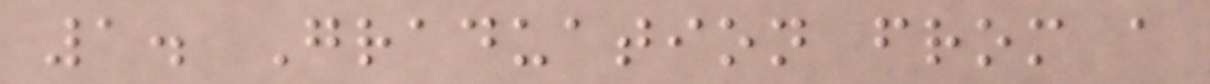1. Graduation from a
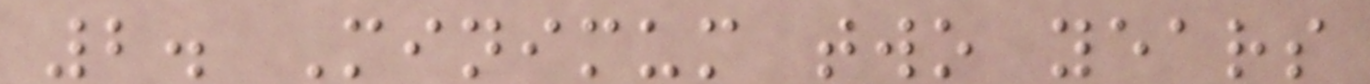2. Minimum two years
